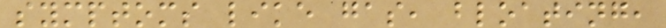symptoms like gas, bloating,
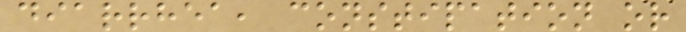diarrhea, constipation or
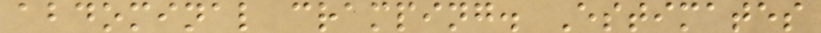abdominal cramping. Estimates
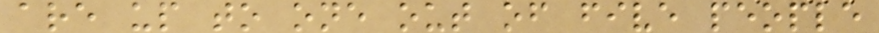are up to one out of five people
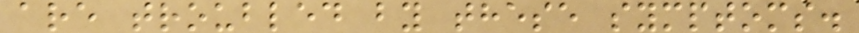are troubled by these symptoms.
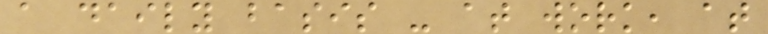a daily basis - at work, at
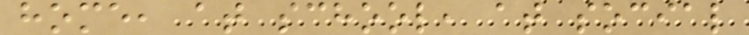home, at school, at social
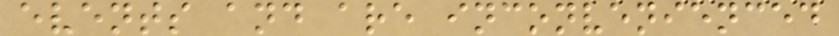events and are inconvenienced
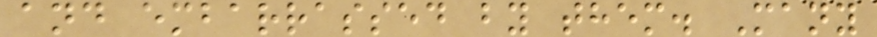and embarrassed by them. Many
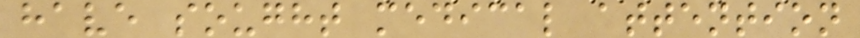have sought medical attention
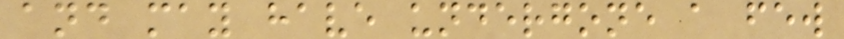and may have undergone a few
